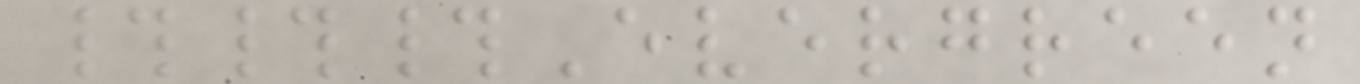###Evergreen
